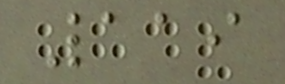119
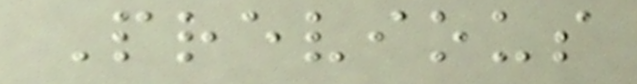Previous
